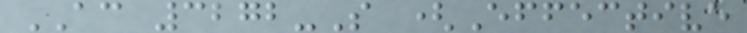AC 3272-S (Effective
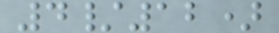4/12)
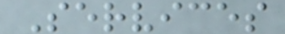Services
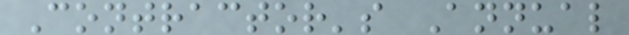Contractor's Annual
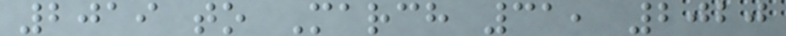2019 to March 31, 2020
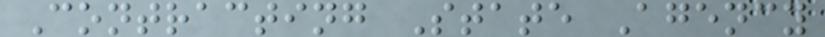Contracting State Agency
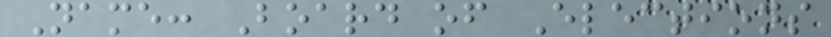Name: Board of Elections
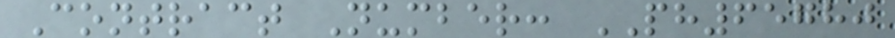Contract Number: PH65780
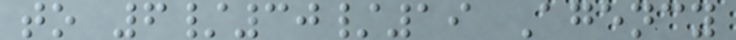to 6/30/19 Agency
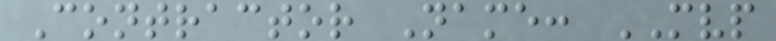Contractor Name: MVP
